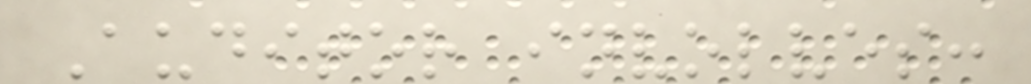Auditor involves:
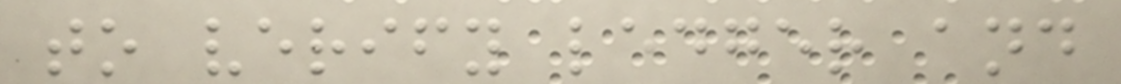to verify ledger and
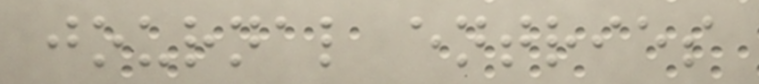journal entries
